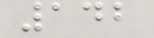142
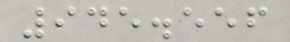945.556
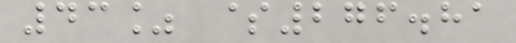43% $276.81
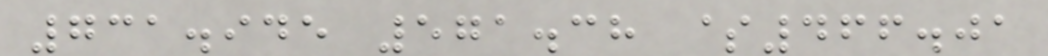731.945 571.38 $466.01
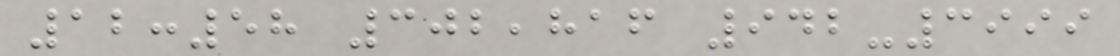12:58 302,816 942-3999
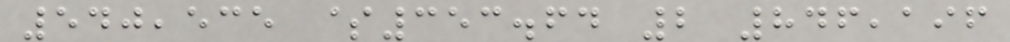540,535 $353.64 2 846,196
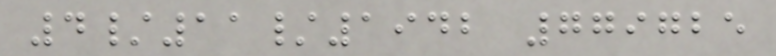4/11/1942 779725
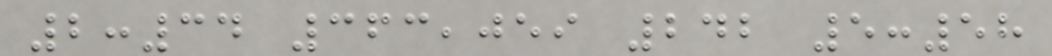2:34 363,059 242 5:58
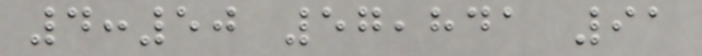4:50 57,841 91
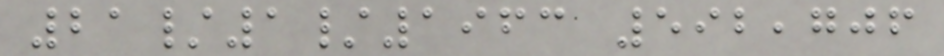21/1/1963 592,706
